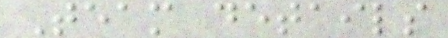Team details
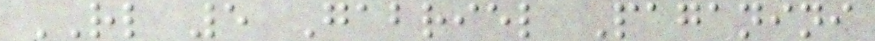RL 5 Gabriel Paganini
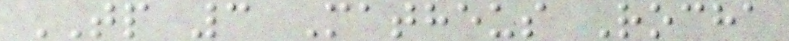TP 3 Matheus Rocha
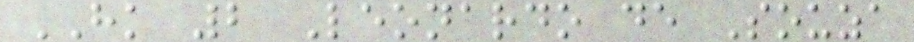HK 2 Leonardo de Souza
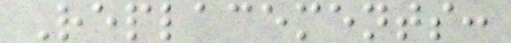Replacements:
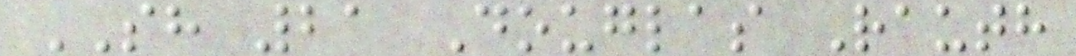SH 21 Douglas Rauth
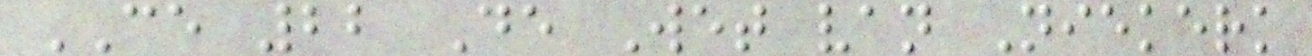CE 22 De Wet van Niekerk
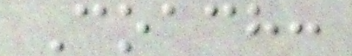Coach:
